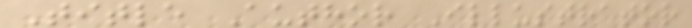Title Author Illustrator
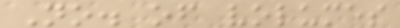No. of volumes
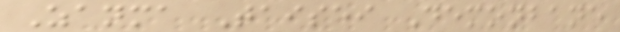Zanma Taisei Demonbane
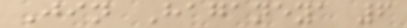Jin Haganeya 6
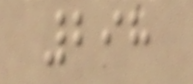298
